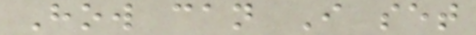How can I set
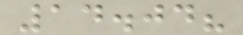14.04?
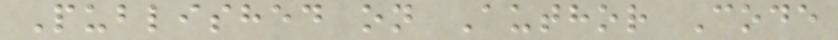Published on Author Code
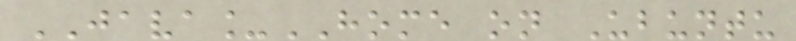JAVA_HOME on Ubuntu
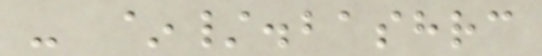- ~/.bashrc
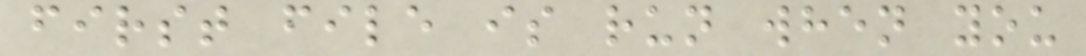first file is run when you
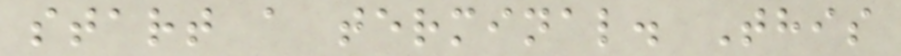start a terminal. This
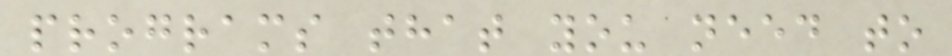programs that you need to
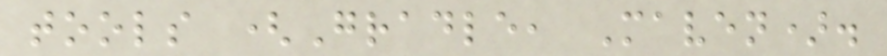tools (Gradle, Maven).
